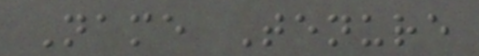Name Tenure
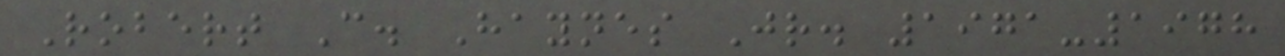Robert C. Haynes Jr. 1971-1978
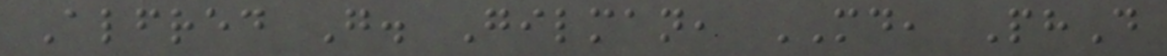Alfred G. Gilman, MD, PhD
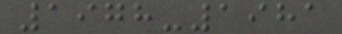1978-1981
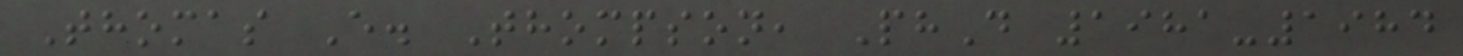Thomas E. Thompson, PhD 1981-1984
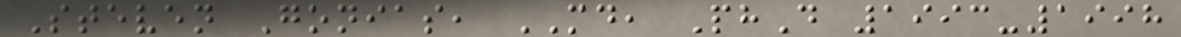Steven Gonias, MD, PhD 1993-1998
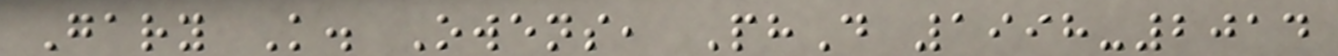Gary K. Owens, PhD 1998-2014
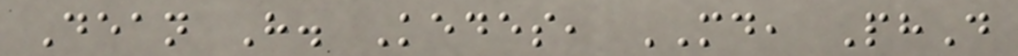Dean H. Kedes, MD, PhD
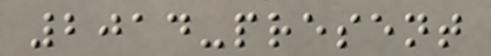2014-present
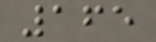165
